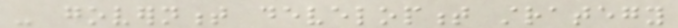- government development strategy
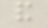and
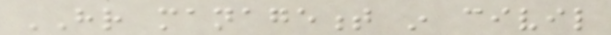HR management in civil
